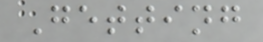Getting
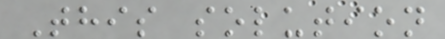This solution
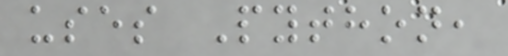uses Python,
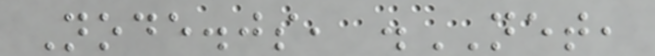Node.js, .NET,
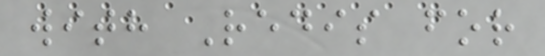with Redis for
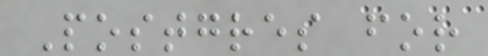Postgres for
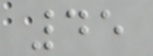45
